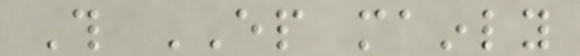This EP mainly
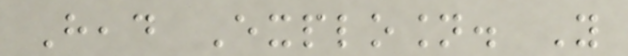Head Explosion. You
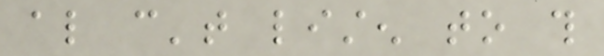also can't listen to this
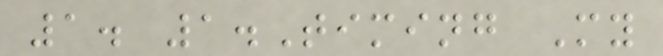1. 1.Timing My
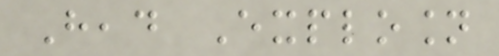Head Explosion
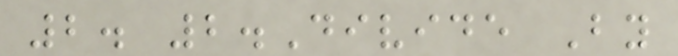2. 2.Divide By
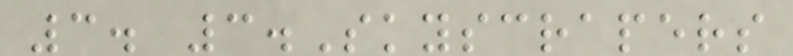3. 3.Skyscrapers
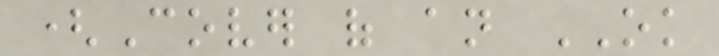(Cover of an OK
